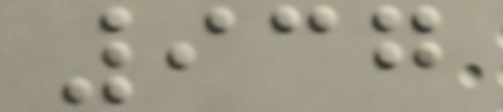937
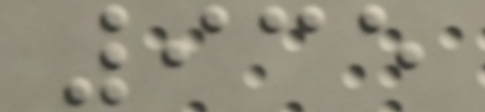935
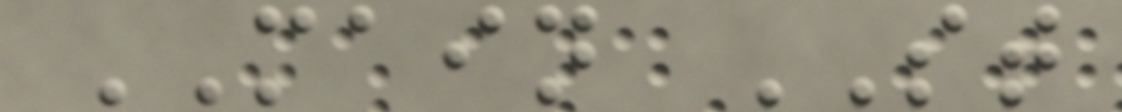MAIN ST
